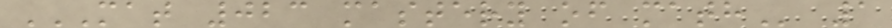MAT 023 MASTERY OF MATH 1
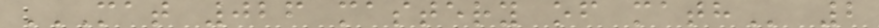MAT 026 MASTERY OF MATH 2
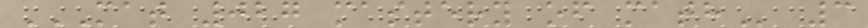MAT 027 MASTERY OF MATH 3
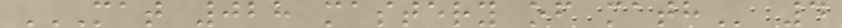MAT 028 MASTERY OF MATH 4
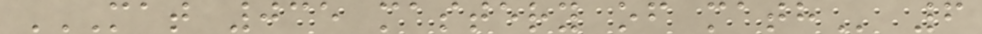MAT 035 MASTERY OF MATH 6
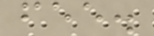fee.
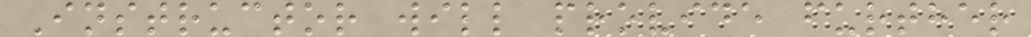Instructor will provide further
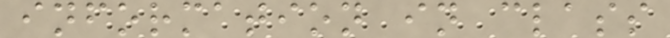information in class
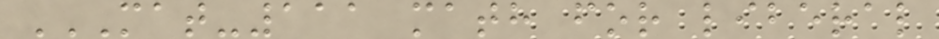MAT-111 MATH FOR LIBERAL
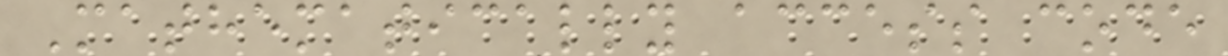Mathematically access code
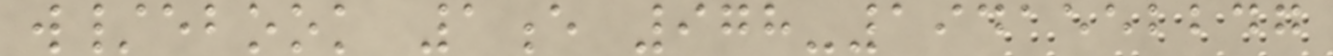w/ebook 1e 978-1941552247
